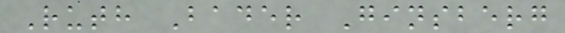Ruth Bader Ginsberg
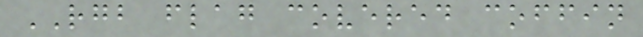RGB flag covered coffin
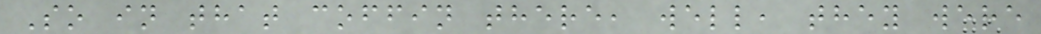So in that coffin there, well, they were
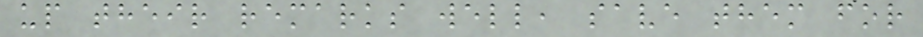up their remarks well, save them for
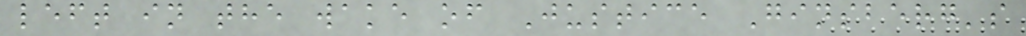left in the wake of Justice Ginsberg's
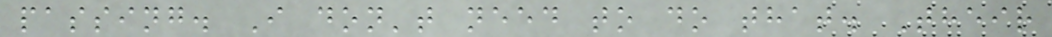passing. I don't need to do that. Their
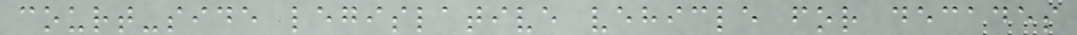court-side legislative vehicle for decades
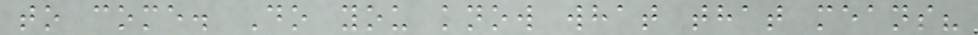to come. Do you know what that means?
